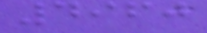4960
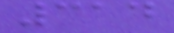314
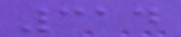314
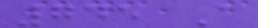745 A
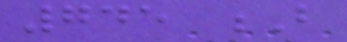745 B
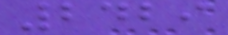2429
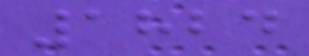1824
